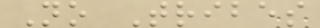No Tribes
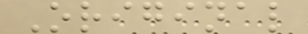Original
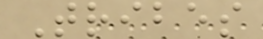Tribes
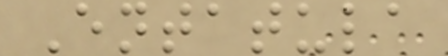Entatula
